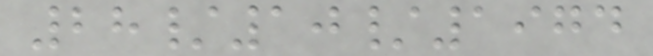28/10/1974
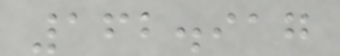162.917
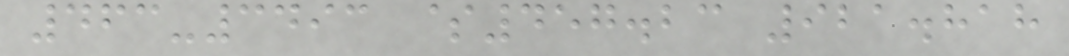463-3493 $457.23 921.818
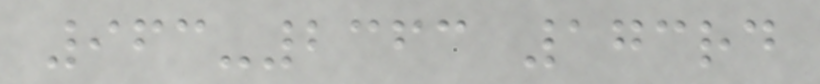963-2363 173rd
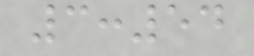3:54
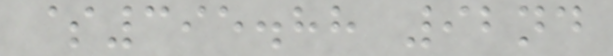$395.88 92nd
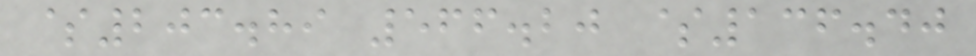$203.89 566.20 $136.40
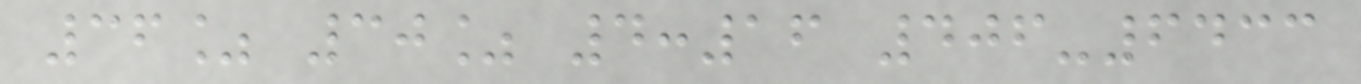36% 30% 4:16 406-6433
